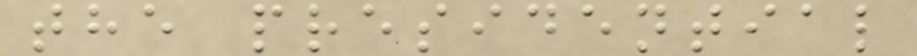the presidential
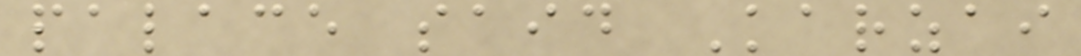palace said Karzai
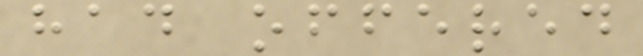had offered
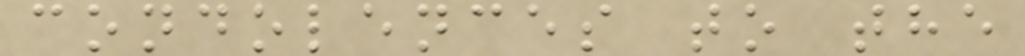condolences to the
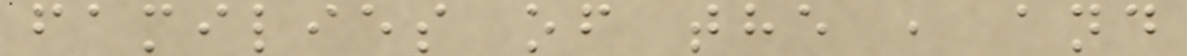families of the , and
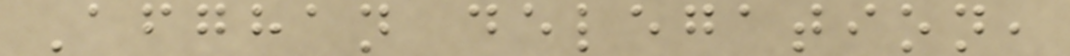Afghan delegation,
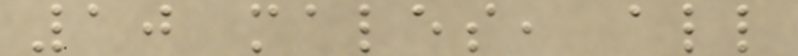10 males, all
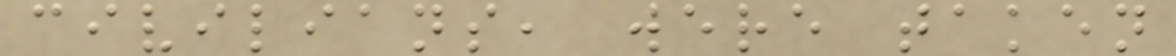civilians, were taken
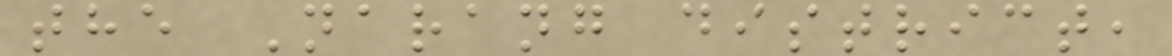the Narang district,
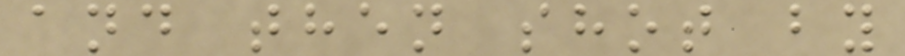and then shot by
